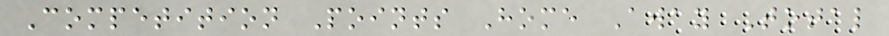Competition Points Home Away Total
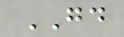GD
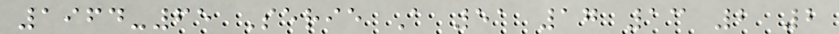1964-65 Serie A 51 17 13 2 2
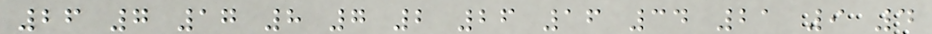26 7 17 8 7 2 26 16 34 21 9 4
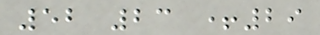52 23 +29
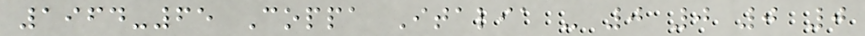1964-65 Coppa Italia - 0 0 0 0
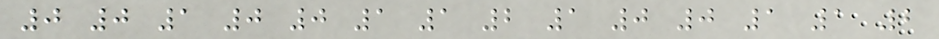0 0 1 0 0 1 1 2 1 0 0 1 1 2
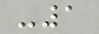-1
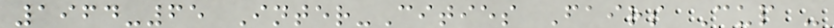1964-65 Inter-Cities Fairs Cup -
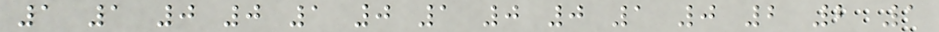1 1 0 0 1 0 1 0 0 1 0 2 2 1
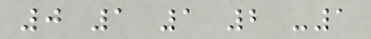0 1 1 2 -1
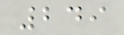249
